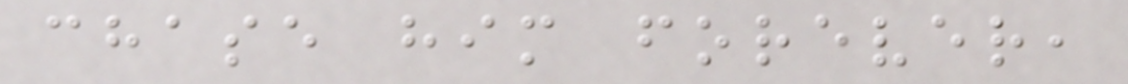chase him forever,
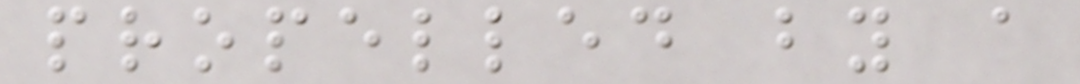propelled by a
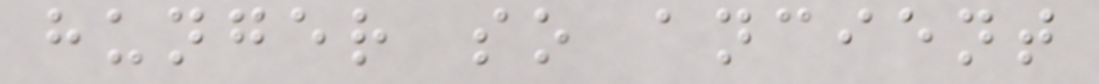hunger so ancient
